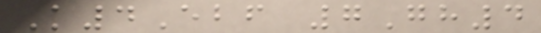K4Ebf 7Gh4
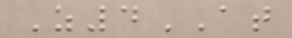Z4AT
